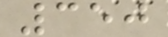350
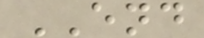END
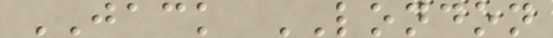JACK LONDON
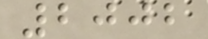2002
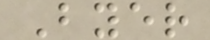Byer
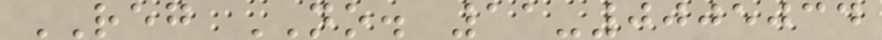REG NO. 11-0005034
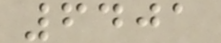6401
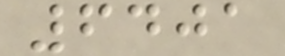6401
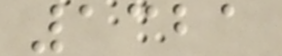1321
